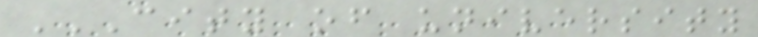CITY OF UNIVERSITY
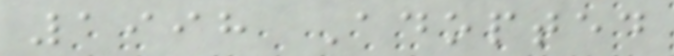1998 Adopted
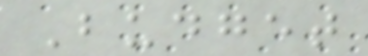Budget
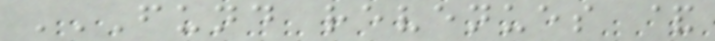FUND REVENUES &
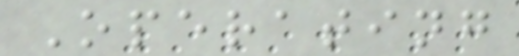Operating
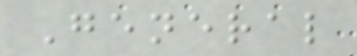General
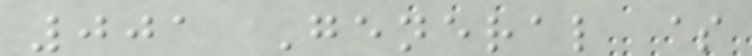001 General $
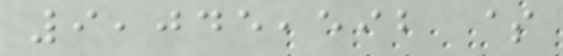9,045,592 $
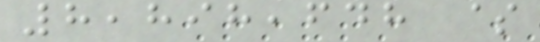8,898,648 $
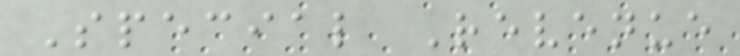Special Revenue
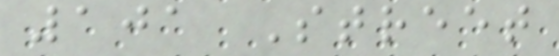101 Street
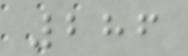286
